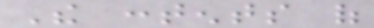The contents of
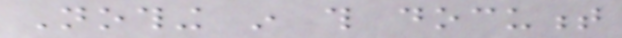Nothing in this document
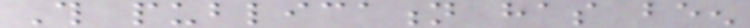This publication has been
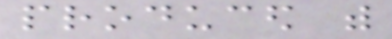produced with
